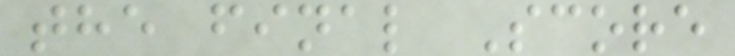the final Score
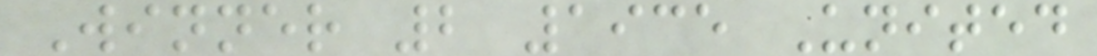Winner 2 1935 United
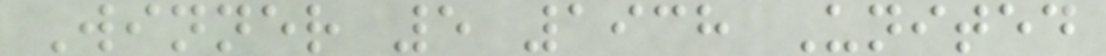Winner 5 1938 United
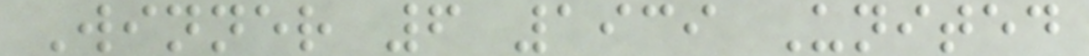Winner 6 1939 United
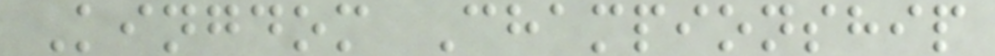Kingdom Championship
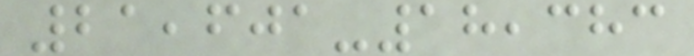21,601-18,383
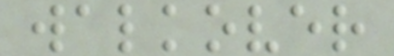walkover
